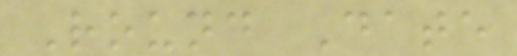Round Date
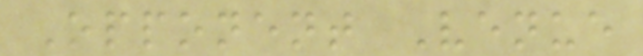Opponent Venue
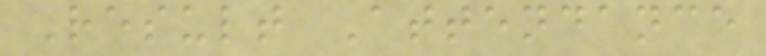Result Attendance
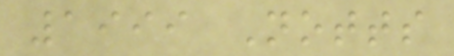1999 Notts
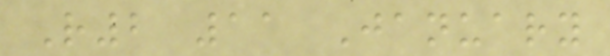R2 11 January
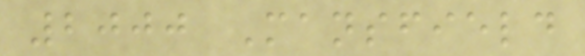2000 Mansfield
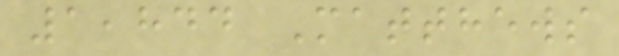1,844 Matthews
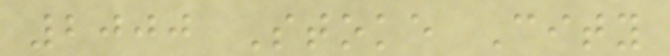2000 Stoke City
